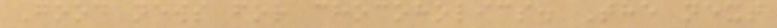Good news for chocoholics. The next
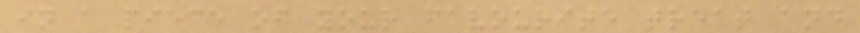in a piece of your favourite treat and
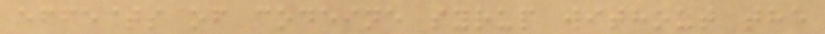effects of codeine syrup without the
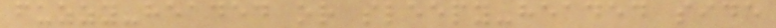fuzzy-headed or sleepy-headed side
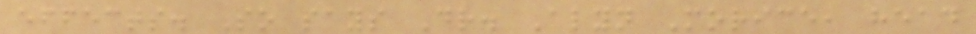effects. So says Dr. Alyn Morice, head
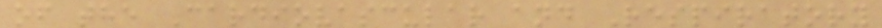of the Cardiovascular and Respiratory
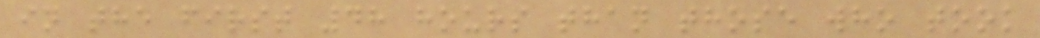in the first 48 hours than those who took
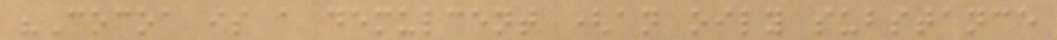"Cocoa is a demulcent (an oily substance
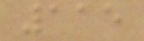115
